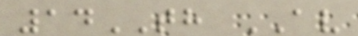14TH AV
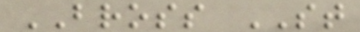BROSS ST
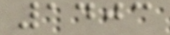1403
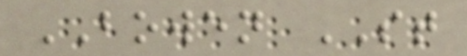BOWEN ST
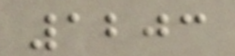1203
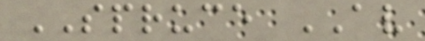SPRUCE AV
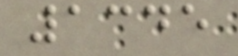1345
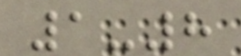1-8
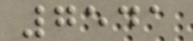7541
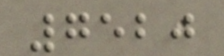7520
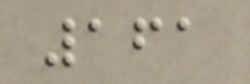161
